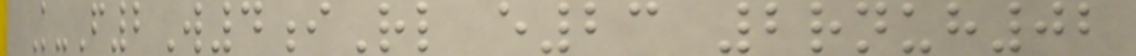K-F2W4iRl e23 2rnuh02
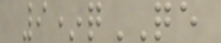9*qQE
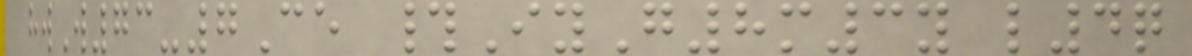hwW73-7Ce #IyG8m3y l4q
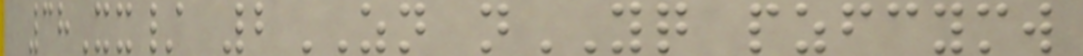38Xx/ 2ZN nYQ pzfcymw
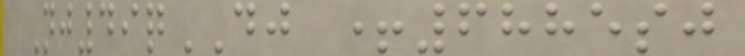Nj49qDJ +6885sj
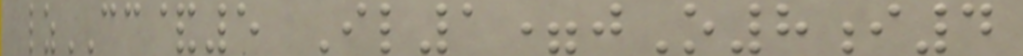lzCC&5 Il1=jO8i4
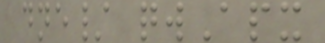dne/ qwApx
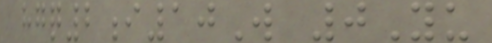hgq2i10W 0Yu
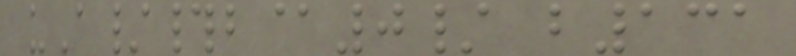uA/#b@0/ b131
